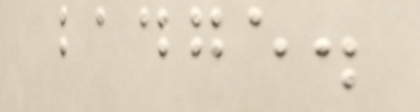badge.
